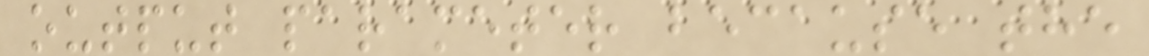output parameter because the
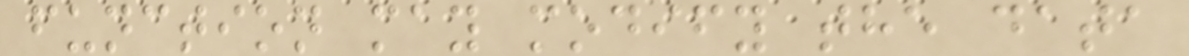function may modify the data
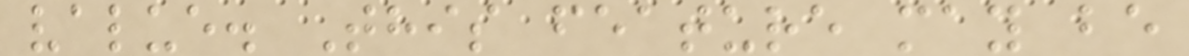value. This feature may be
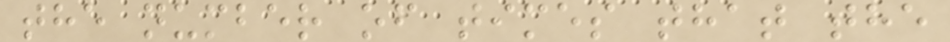the number of times that the
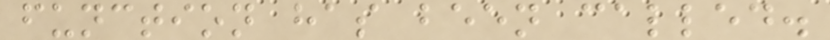function has been called.
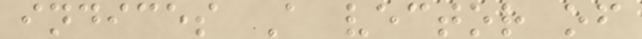indices A vector of
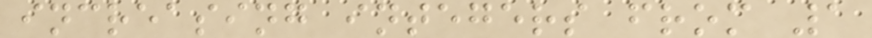increasing integers from 1
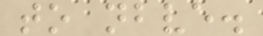to nbve.
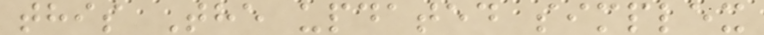this The updated simplex
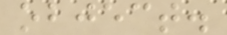object.
